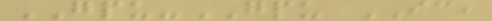GPU-GPU IC,
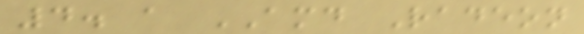4. a AMD Radeon
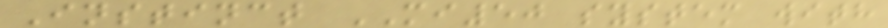Instinct MI50 system with
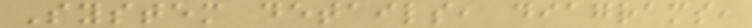System details, diagrams,
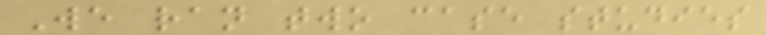We ran two case studies
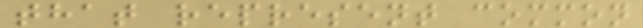that represent common
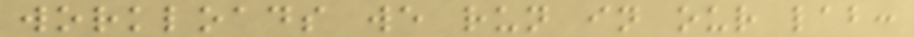workloads we run in our lab:
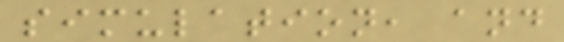simulation, and
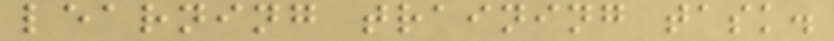learning training task.
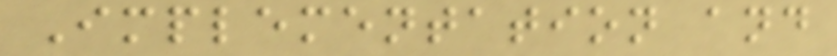Implementation and
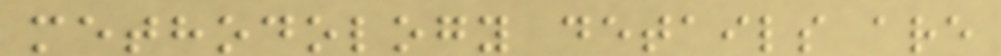methodology details are
